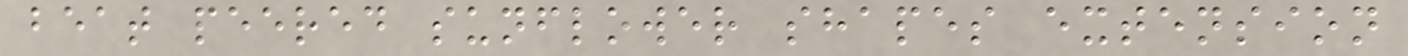beat peered sunflower shapes extension
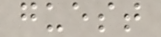guest
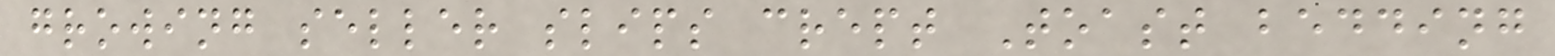growing seller slips crept Toast bedding
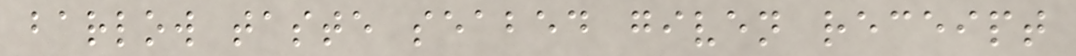barlow taste seabed given receipt
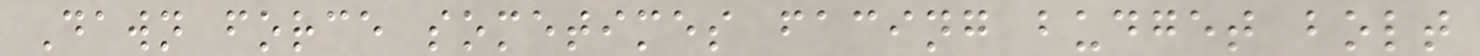Dawn force sometimes facing budget bolt
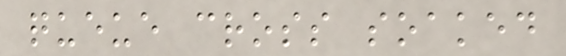queue cross soaked
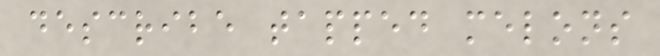describe tapped melons
